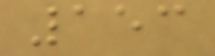153
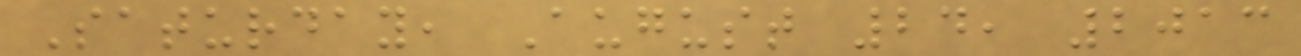Saturday, August 24, 2013
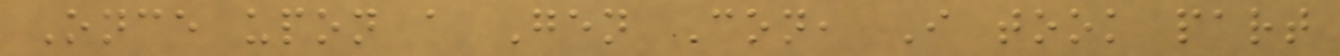Once upon a Gen Con, I took part
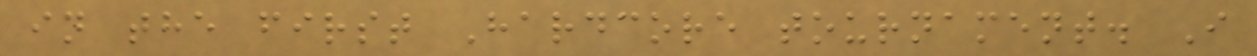in the first Hardcore tournament. I
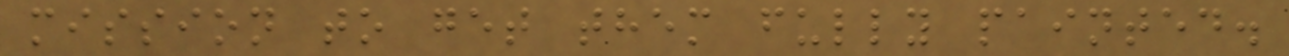mission to get them fully painted.
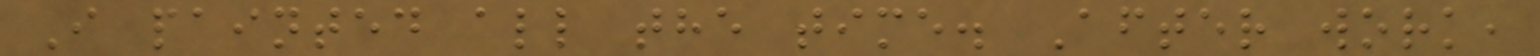I painted all the time. After work,
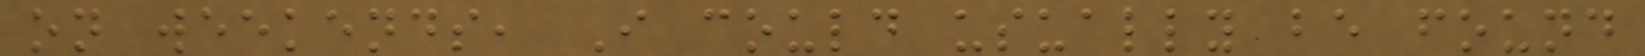on weekends, I could usually be found
